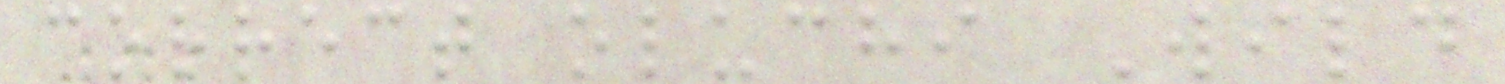correct oluchi Wild
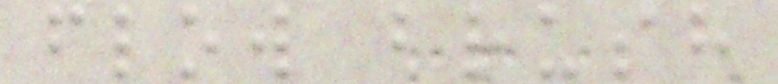flow brush
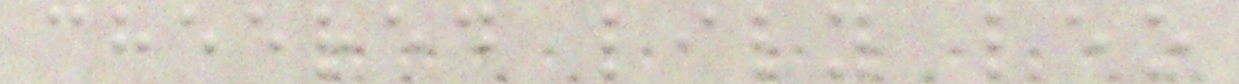cheered lily leo
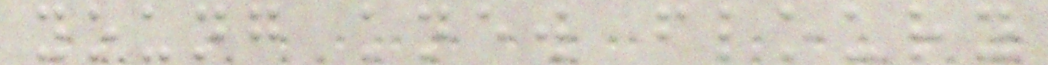young knew floury
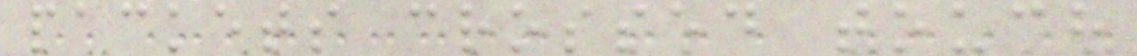packets crossed touch
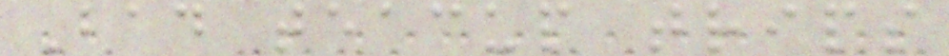Bad teacup trips
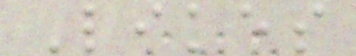Likes
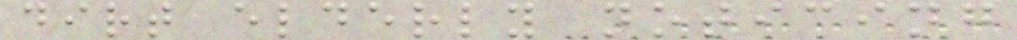dirt elderly noticing
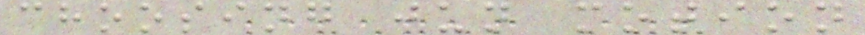choosing jun motion
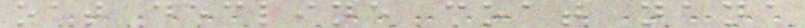oat decline coat nana
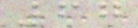67
